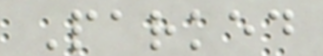Parked
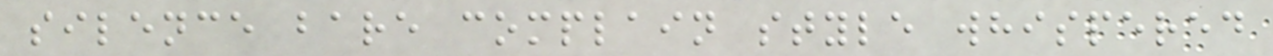silence bare complain style whispered
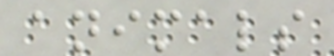animals
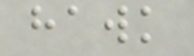hawk
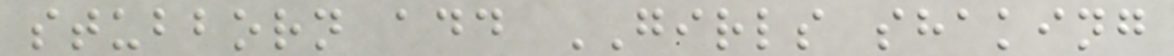stubborn add GIRLS shaking
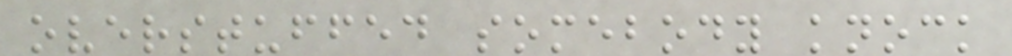overstuffed somebody knock
